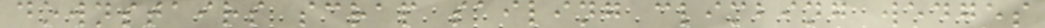downstairs scrap sailing climbing wedges
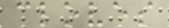cloves
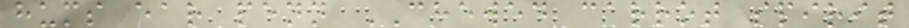hums ear penn CHEWED carrot spirit
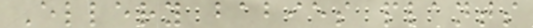Ellery babies plants
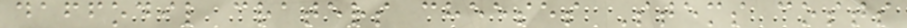daffodil craters cheeses Stems costs
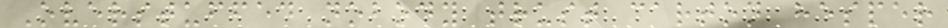Overstuffed nobody trust carton hesper
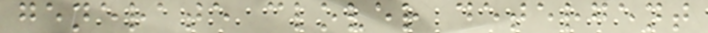generate clover detergent
